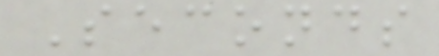Seconds
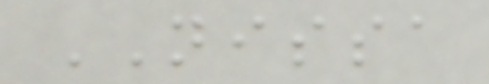NISSA
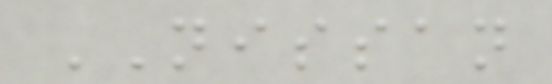NISSAN
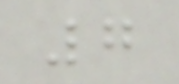7
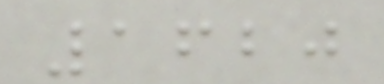1620
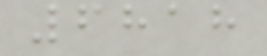6818
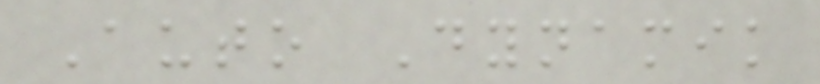Auto Dynamik
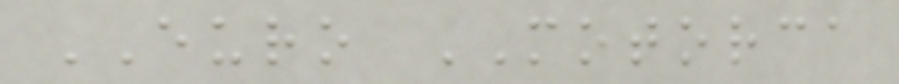EURO MOTORCA
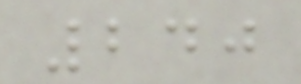240
